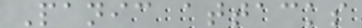Panic attacks
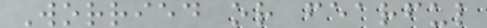Worried or fearful
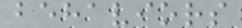behaviors
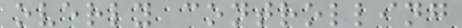overly controlling
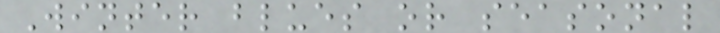Winter blues or seasonal
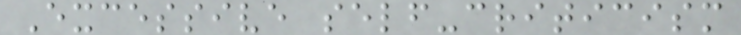Excessive self-criticism
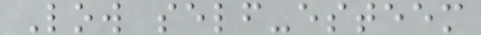Low self-esteem
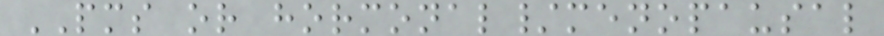PMS or hormonal/menopausal
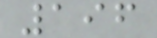196
